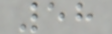58
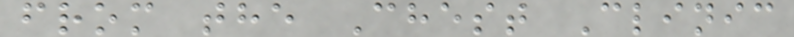from the Chest Clinic
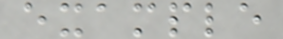example
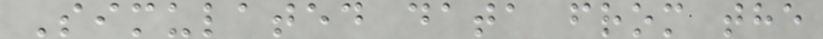Simulated data from the
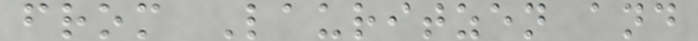from Lauritzen and
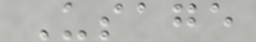Usage
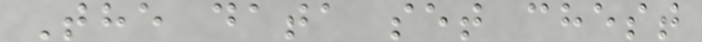The data set chest
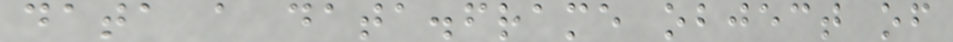data a data.frame object of
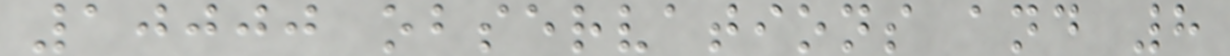10000 observations and 8
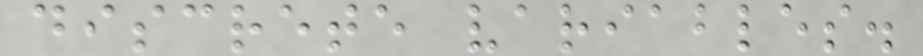discrete variables.
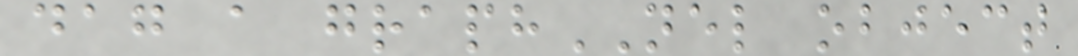dag a graphNEL object
